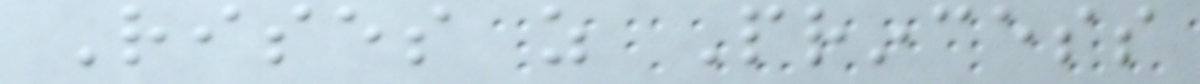Rises as Princess
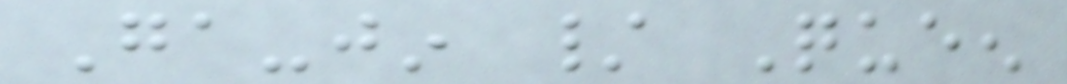Ga-jin / Queen
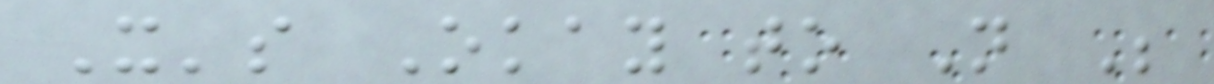It's Okay to Not Be
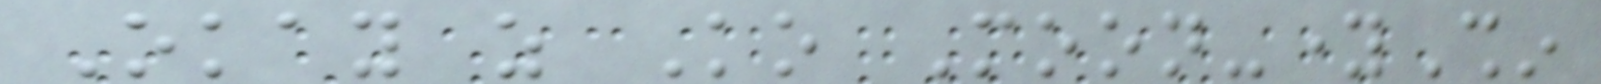Okay as Ko Moon-youngShin
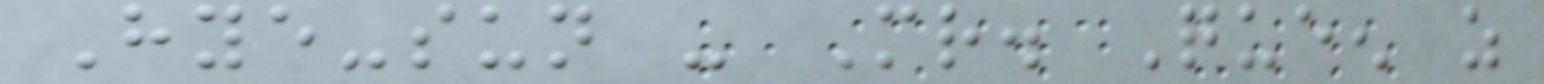Hye-sun - Mr. Queen as
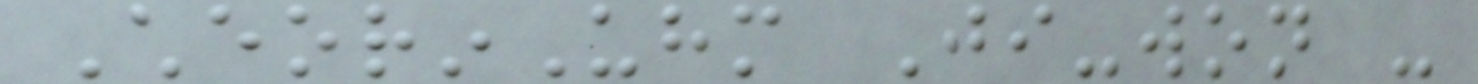CheorinUhm Ji-won -
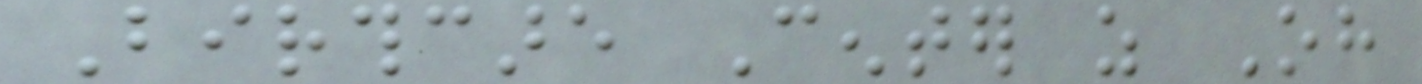Birthcare Center as Oh
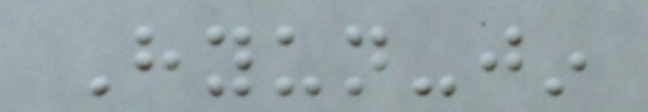Hyun-jin
